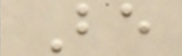Be
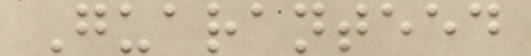Guaranteed
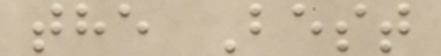the Best
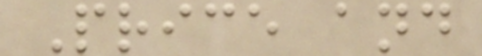Price and
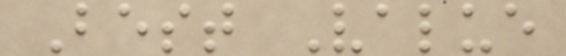Best Value
